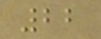22
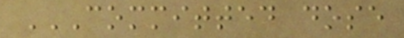COMMITTED DOSE
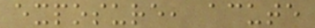exposure, acute
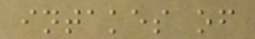intakes of
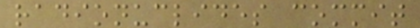radionuclides commit
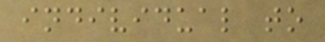individual to
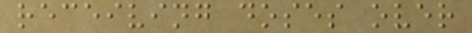receiving doses over
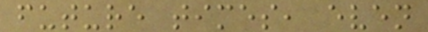future times, even
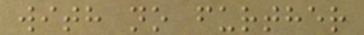with no further
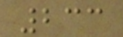233
